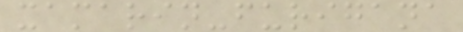xamarin-furigana
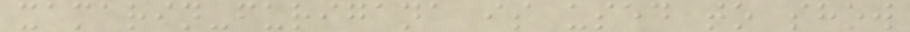xamarin-furigana is used to show
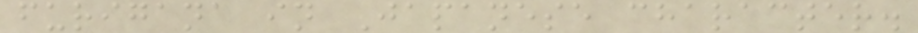furigana in Japanese character.
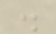.
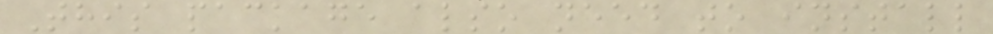This package also need to install
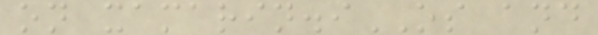on xamarin.iOS and
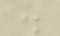.
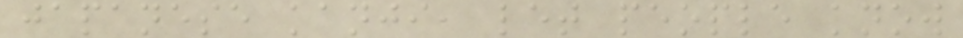japanese kanji, let people know
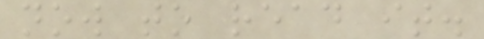now to read it.
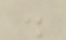.
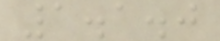1.1.0
